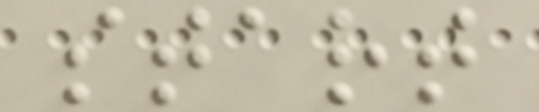start
